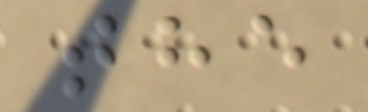the
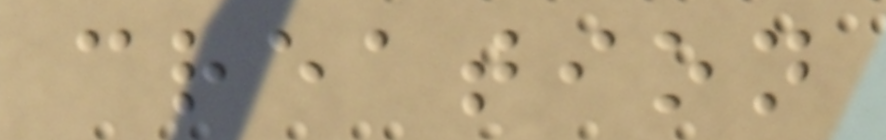creation
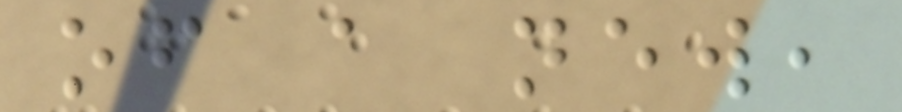of a new,
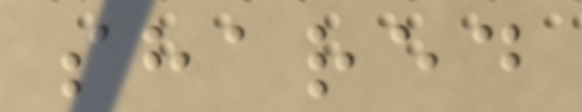shared
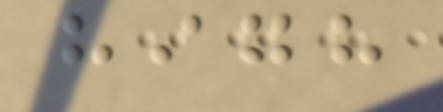high
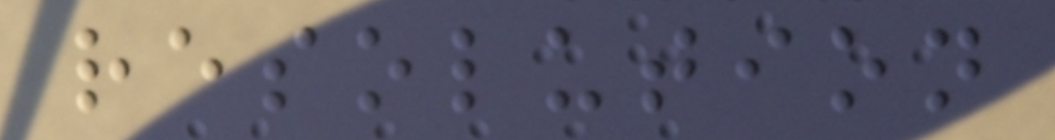resolution
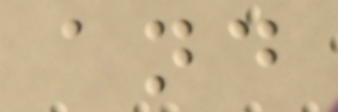and
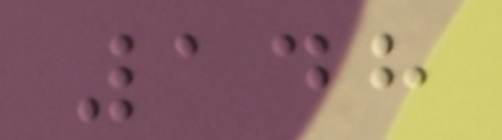148
